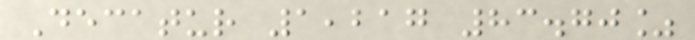Decatur 1,217 83.70%
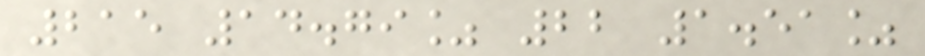215 14.79% 22 1.51%
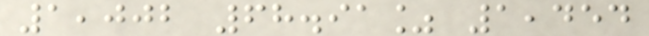1,002 68.91% 1,454
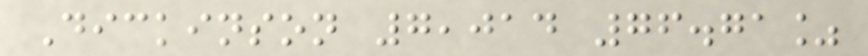Dickinson 7,014 76.71%
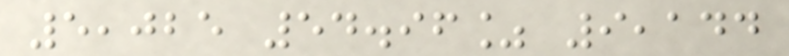5,025 54.96% 9,144
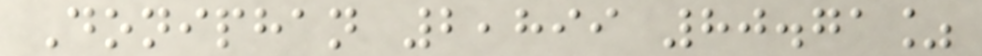Doniphan 2,899 80.71%
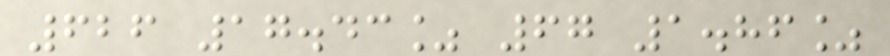626 17.43% 67 1.86%
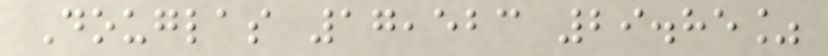Douglas 17,523 29.85%
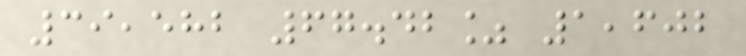39,582 67.42% 1,602
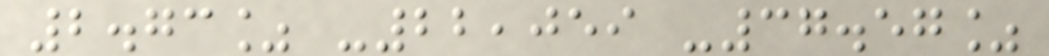2.73% -22,059 -37.57%
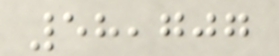58,707
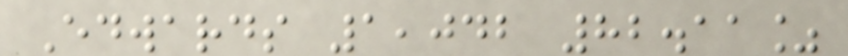Edwards 1,042 82.11%
